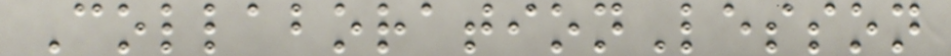CollaborationLesson
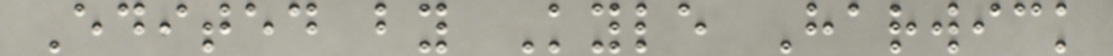Edited by Kyle Harwick
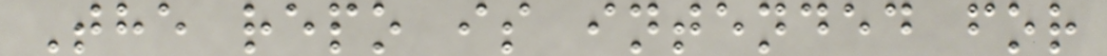The repo is intended for
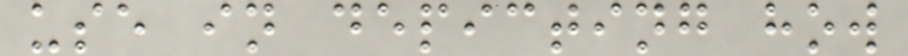use in depicting how
